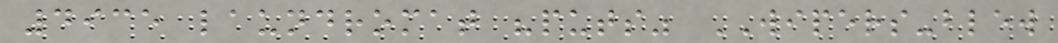4935 laundromat "puts" WIPERS-blew
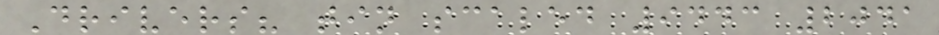Drivers? tin scaled 9443 2041
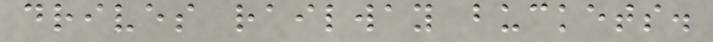drives railway buckets.
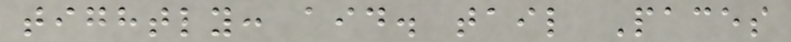tightly: aid. tail Paces
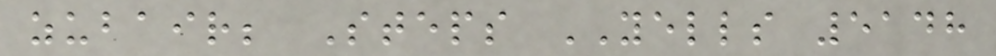zubair; Steps YELLS 5148
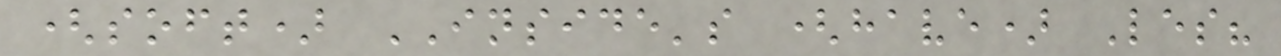(soft) INSIDE's (have) Les?
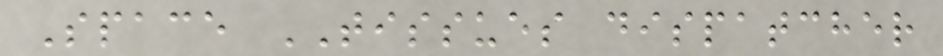Space TISSUES dispatcher
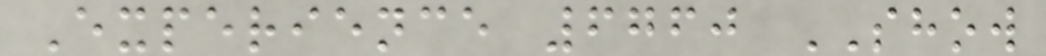Experience 6760 SHOW
